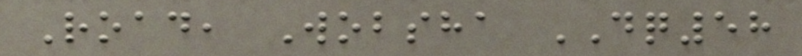Road, Wobsha DQ58
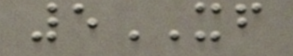5XF
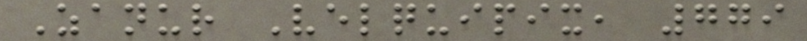Zanur Velquipix, 779
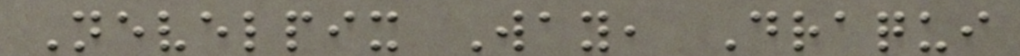Nevelpix Way, Draqui
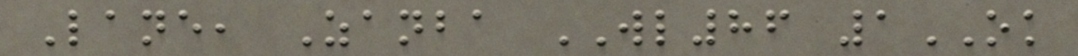Lane, Zanba WL86 1OK
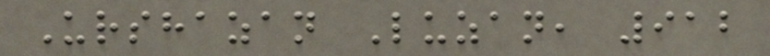Urshazan Luzan, 912
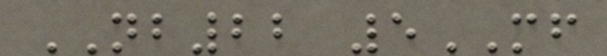NB22 5MF
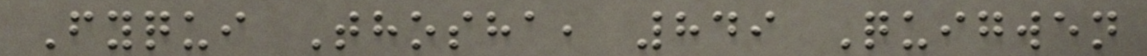Fyqui Thosha, 849 Quigwen
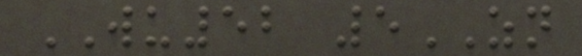WU52 5ZN
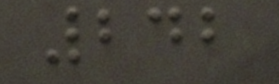242
